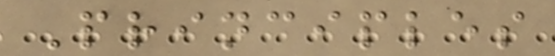Principles
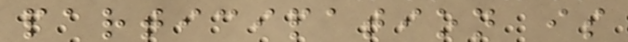participation is
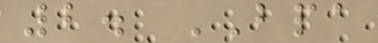2. BPA
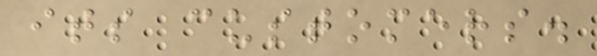its customers.
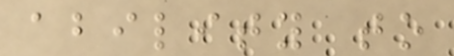ability to
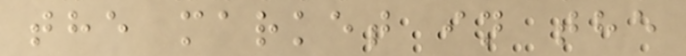the market in the
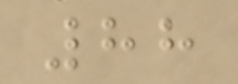88
